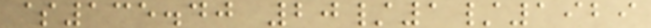$135.40 20/1/1929
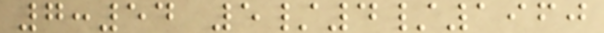7:54 5/4/1960
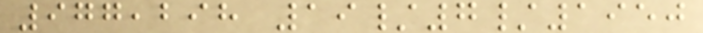977,298 19/7/1950
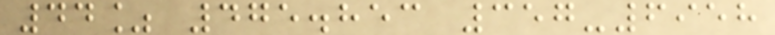44% 475.853 357-6958
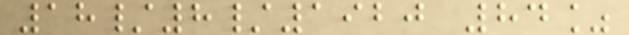18/8/1920 84%
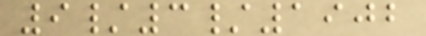9/3/1902
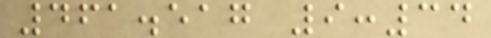461.517 9:34
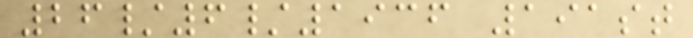26/6/1936 191st
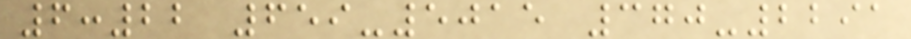6:22 659-5015 370-2291
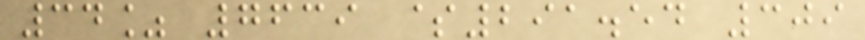34% 7639 $291.54 309
